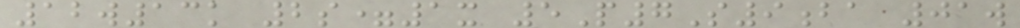12w13k 2s=1x 5P7S9ba 01w
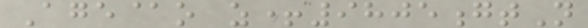Age@o z+9805gtN
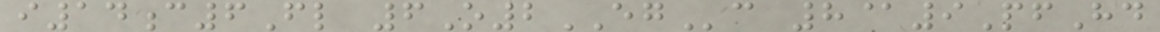i14c6Fl 6O2EGc 8@9PfHd
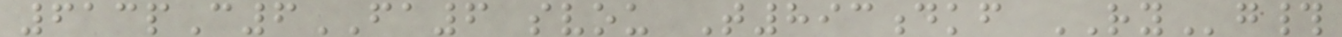613pC6FA6 svou T893dkf RYg#
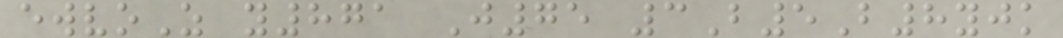ewvoZ y871 J75 3B5B8yjk
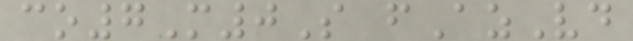co7M0S fAzVd
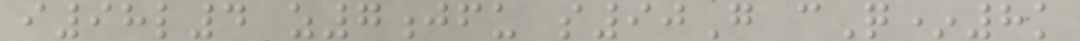i98l4 z7jfu s90G cQ*8k
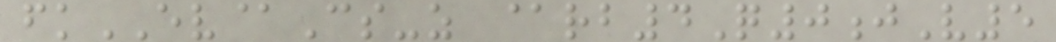fkEV@Cs-z @rb4Q0jV5
